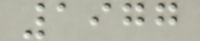1977
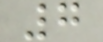7
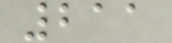211
